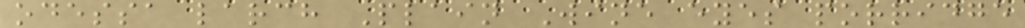odessa larch Plain Wine eyes porridge
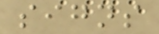signs
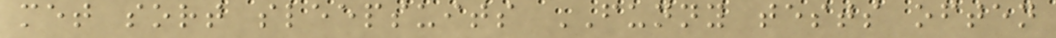met sort sleepsuits FUNNY tests often
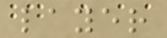layer
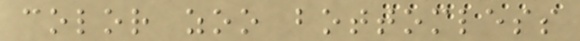color zoo bottomless
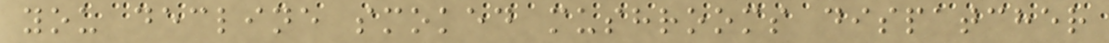you decline smoked mushrooms dispatcher
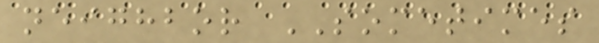neighbor SOMETIMES
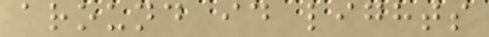around id lights
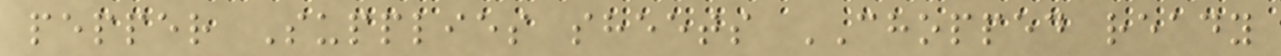pepper Supplies sheets CHOPPED ready
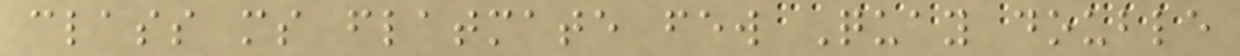class ms flatmate few Quay double
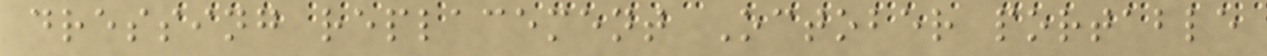dressing replacement October portable
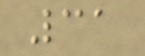31
